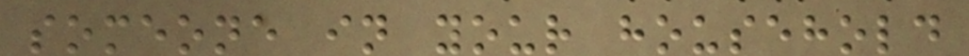someone in your household
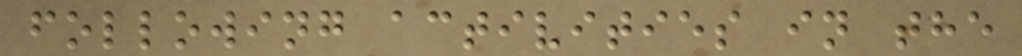following activities in the
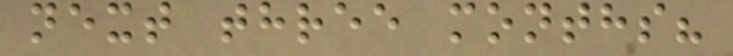next three months?
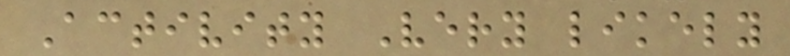Activity Very likely
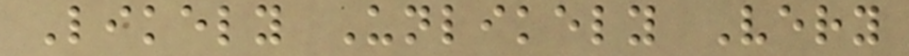Likely Unlikely Very
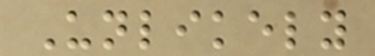Unlikely
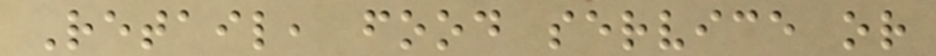Retail, food service or
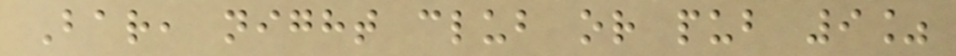Bar, night club or pub 9%
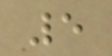5
